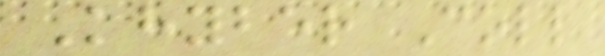Khyber Coll
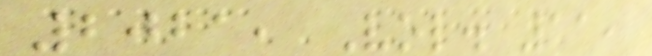2021, Vol. 11,
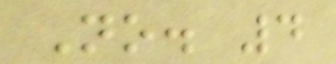No. 4
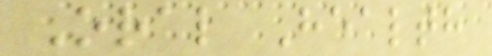Oral Health
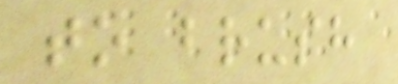to brush
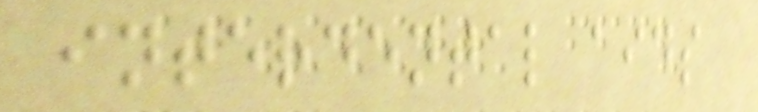interdental aids
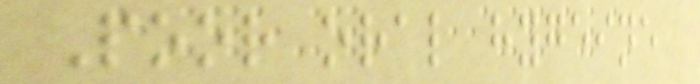Poor oral hygeine
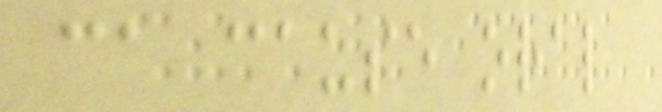ca cause oral
